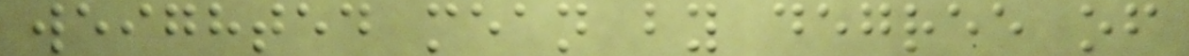weighted mean by degree of
